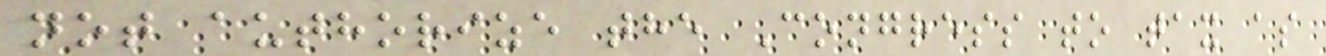not authorize the Congress to tax as
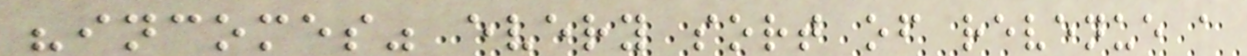"incomes" every sort of revenue a
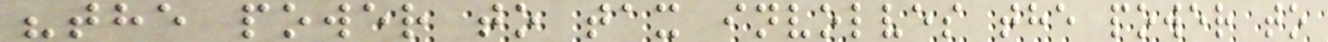"the power to tax involves the power to
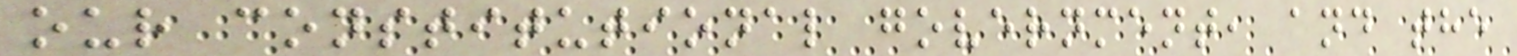our constitutional government, and the
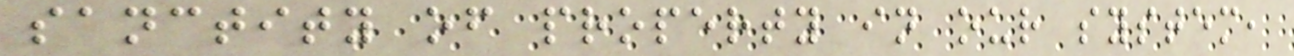sanctity of property in our system,
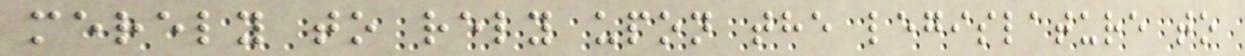merely to rely upon the legislature to
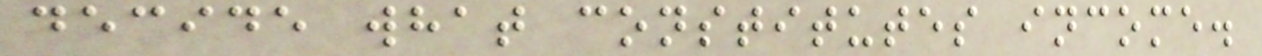decide what constitutes income.
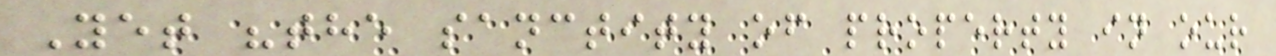Yet "the sanctity of property in our
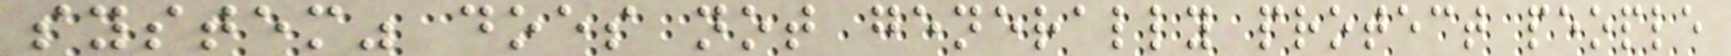system" does not generally protect people
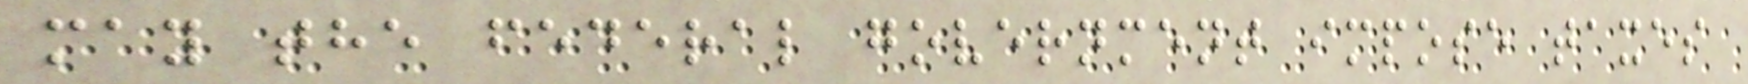may the federal government impose taxes
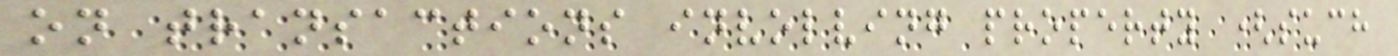on transactions involving property (such
